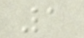1
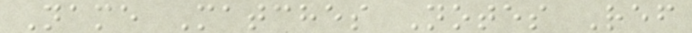Name Matches Notes Ref
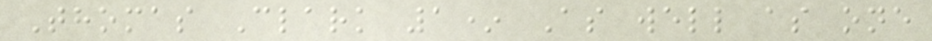Thomas Clark 1* As well as one
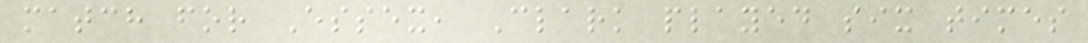match for Essex, Clark played six times
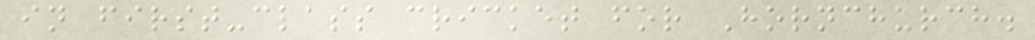in first-class cricket for Hornchurch.
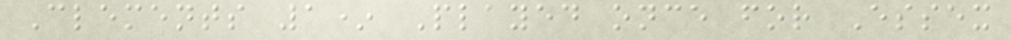Clements 1* Played once for Essex
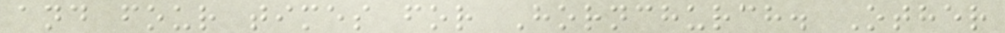and four times for Hornchurch. Other
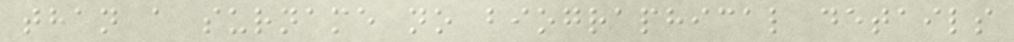than a surname no biographical details
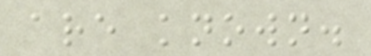are known.
